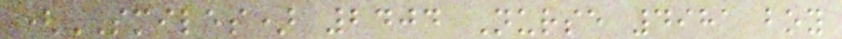(SMILES) 2404 Nurse 4981 boy
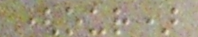(our)
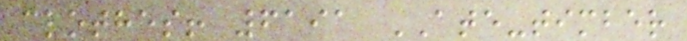clothes! 6191 ATE-timber
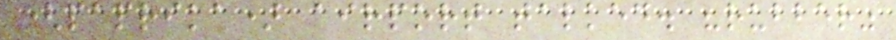(paprika) airport talked. "rubber"
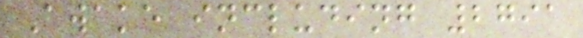Awake including 2791
